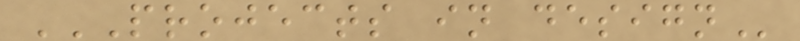PROJECTS IN DESIGN
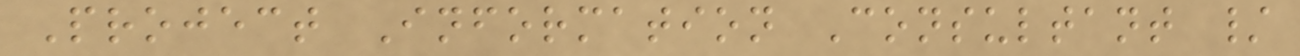Project Information Consultant /
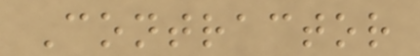Contractor
